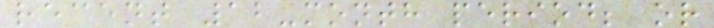recent 12-month period; or
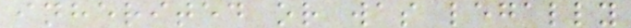inherited or was legally
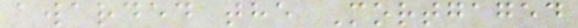awarded the Mortgaged
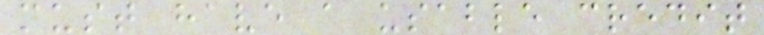must have a usable credit
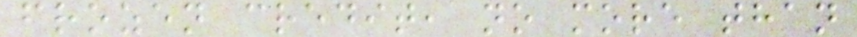frozen credit, no more than
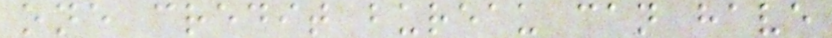one credit bureau can have
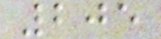205
